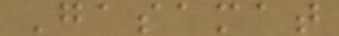Gasamat
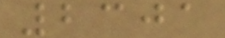2301
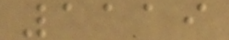1119
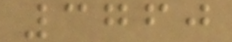3760
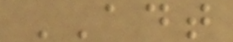ADT
